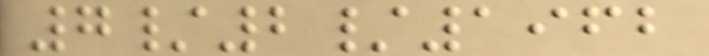7/2/1962
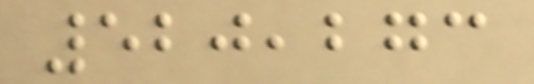520,273
